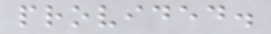provided.
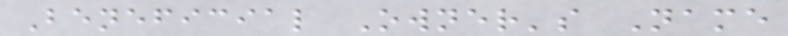Beneficial Owner's Name
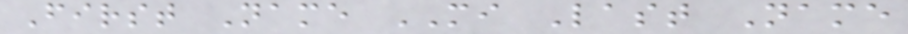First Name MI Last Name
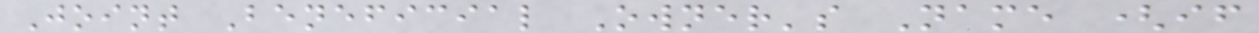Joint Beneficial Owner's Name (if
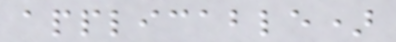applicable)
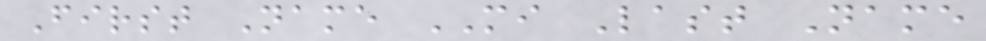First Name MI Last Name
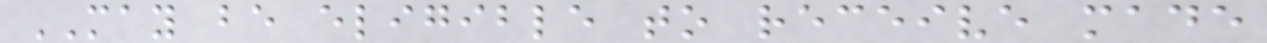MAY be eligible to receive made
